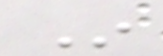In
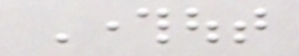Throughout
